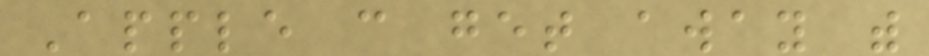Apple can get away with
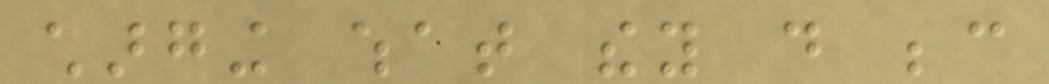charging what they do because
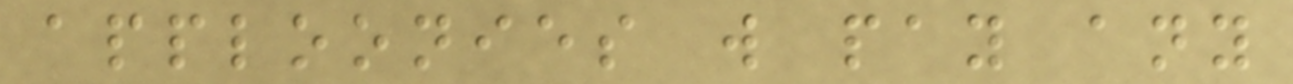apploonies will pay any
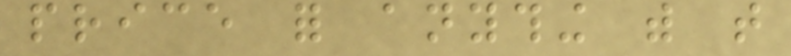price for anything with that
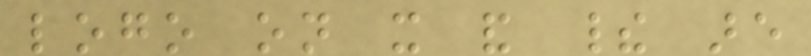logo on it and their are
